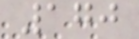170
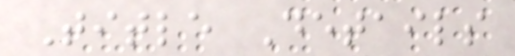Title Details
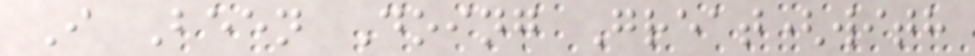I Been Doing Great(with
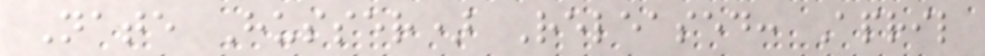Nate Husser) Released: April
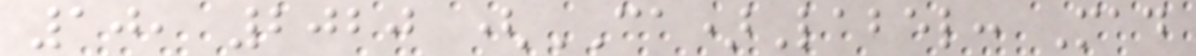10, 2020 (CA)Label: Mad
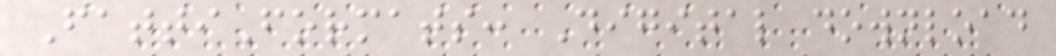FattiFormats: Digital download
